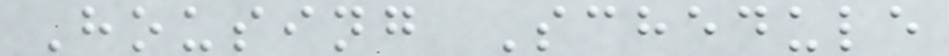Housing Schedule
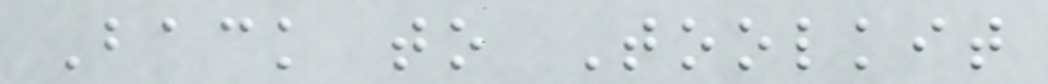Back to Toolkit
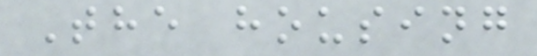The housing
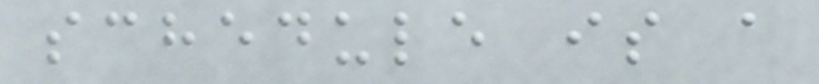schedule is a
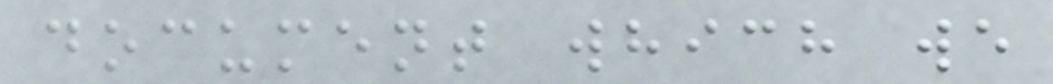document which we
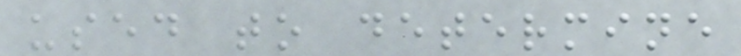used to determine
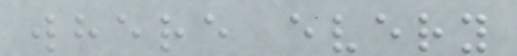where every
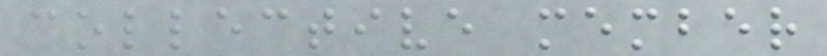collective member
